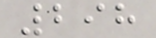298
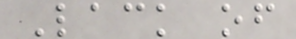Lack of
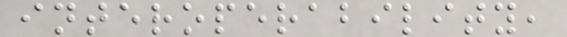interoperability,
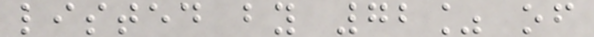listed by 72% of
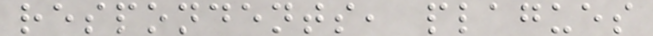respondents, plagues
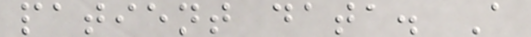patient data. A
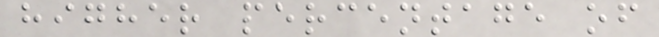higher percentage of
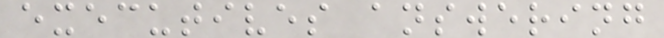executives answering
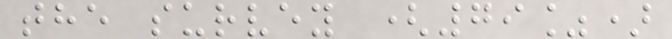the survey (79%)
